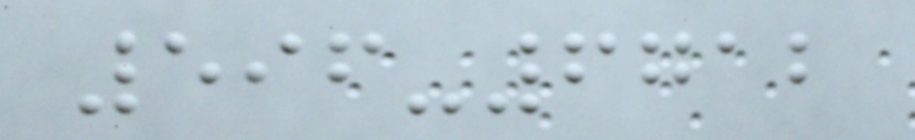596-6712
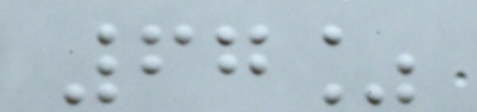67%
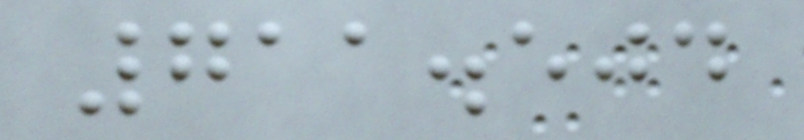711.504
